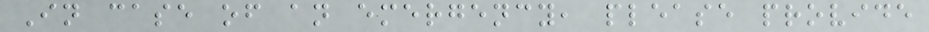In case of an emergency, please provide
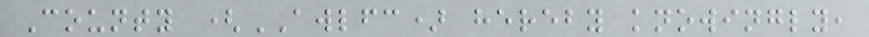County (AWLFC) hereby knowingly,
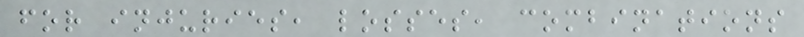for injuries, losses, combinations
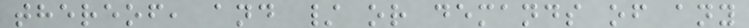thereof, and / or demands of any
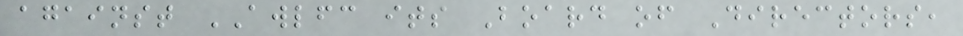against AWLFC its Board of Directors,
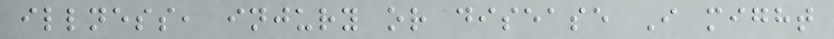illness, injury or disease I might
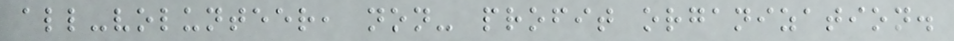all-volunteer, non- profit organization.
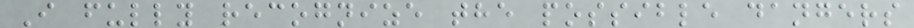I fully recognize the possible dangers
